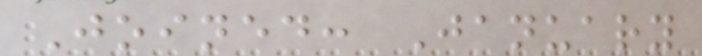Joined: January
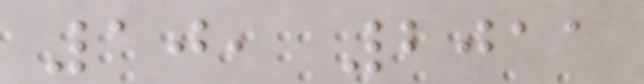10, 2011
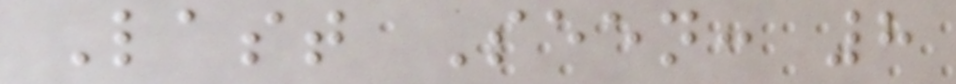Last Seen: 8
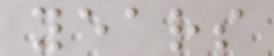years
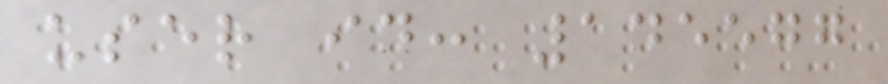user id: 145577
